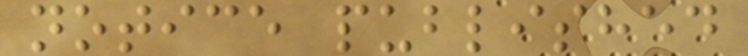notice published
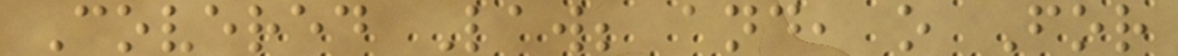Covered Law; and, o For
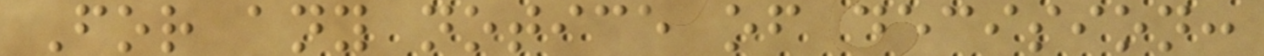For any notice of decision:
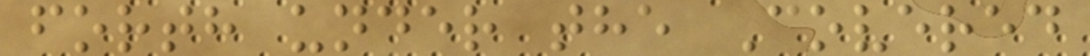forth under the Covered
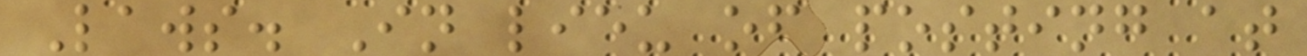Laws. In lieu of posting at
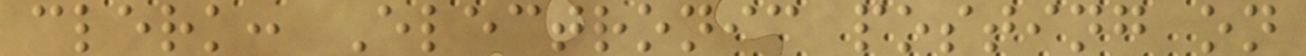clerk: Electronic posting on
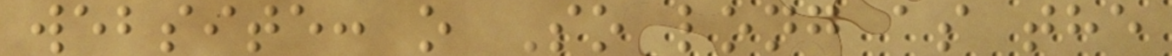website: o So long as the
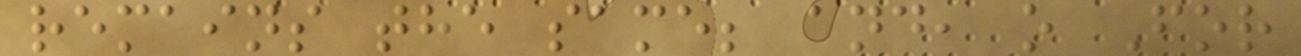remains the same; and, o For
